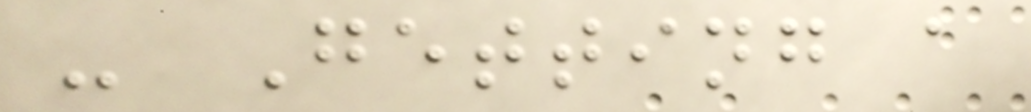- Getting a
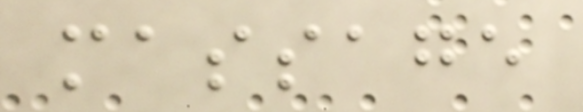massage
